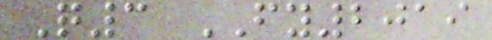Q3 FY2019
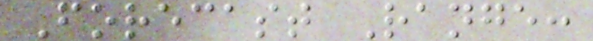Forecast Range:
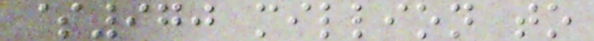$970 million to
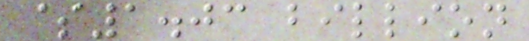$1.03 billion
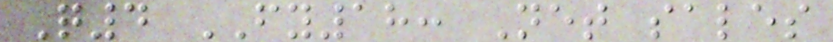Q4 FY18: Net sales
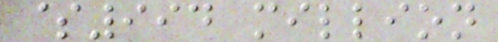$994 million
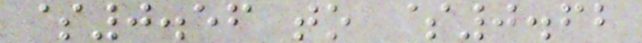$0.56 to $0.62
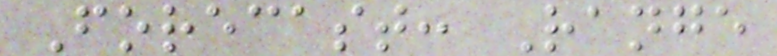Forecast: Range
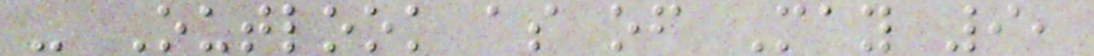- Outlook as of May 9,
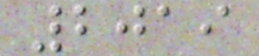2019
